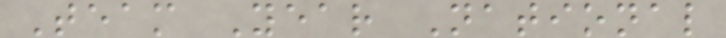Team Year National
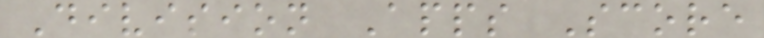Division Apps Score
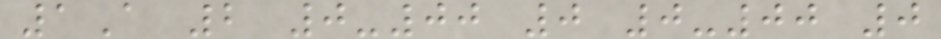1A 2 0-00 0 0-00 0
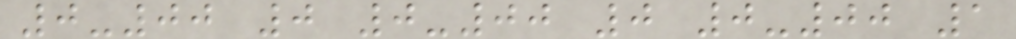0-00 0 0-00 0 0-00 1
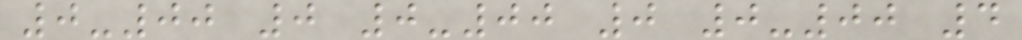0-00 0 0-00 0 0-00 4
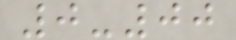0-00
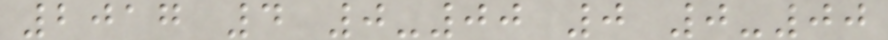2017 4 0-00 0 0-00
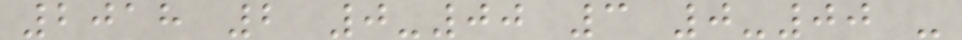2018 2 0-00 3 0-00 -
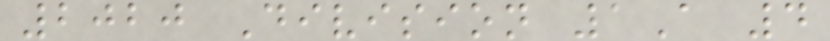2020 Division 1A 4
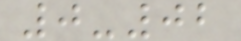0-02
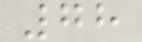78
